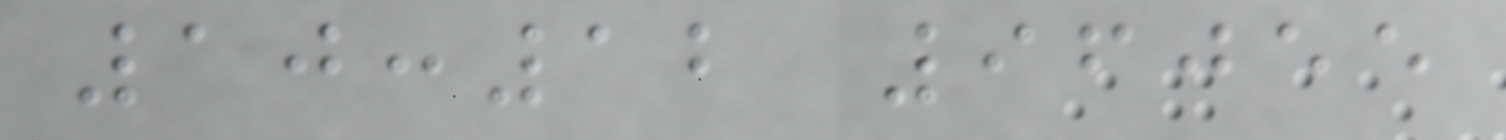10:12 96055
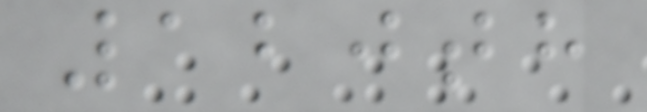120th
